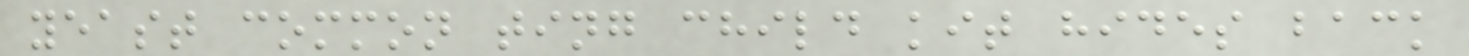yeast common ting child kit hides back
